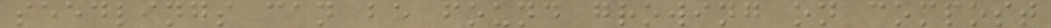seedlings can be found growing on compost
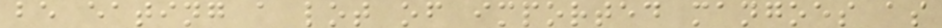be eating a lot of imported mangoes as
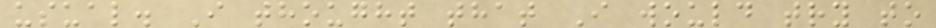usual. I thought that I would try to
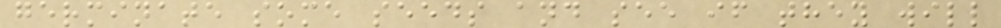germinate some seeds and see if they will
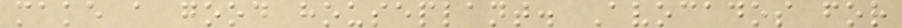make a good houseplant. Avocados for
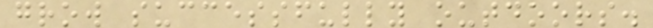grow successfully outdoors.
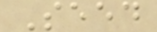Seed
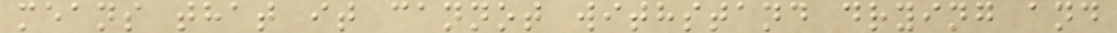means that it cannot withstand drying and
